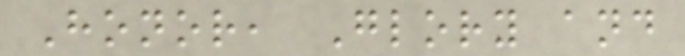Honor, Glory and
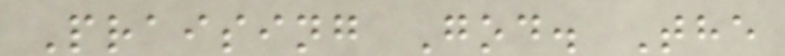Praising God. The
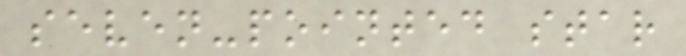seven-pointed star
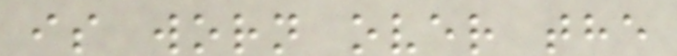is worn over the
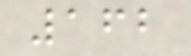162
